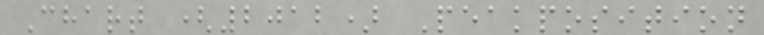Chart (2012) Peakposition
